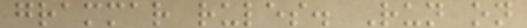grammar rules. Run on
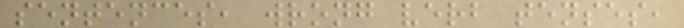sentences, wrong verb tenses,
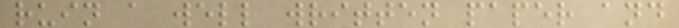ruin a well written paper and
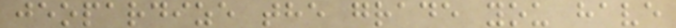jeopardize the grade you have
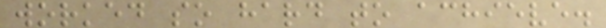worked so hard to achieve.
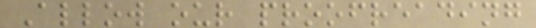Allow our proofreading
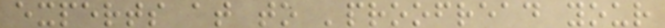experts at to 'proofread your
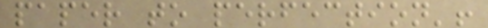paper to perfection'!
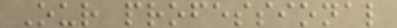Our professional
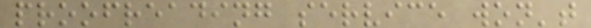proofreading service won't
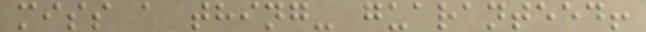miss a thing- guaranteed!
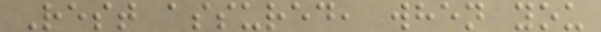Rest assured, when you
